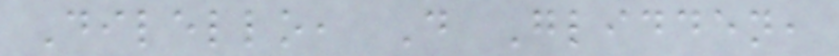Dilello, D Glidden,
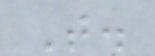T.
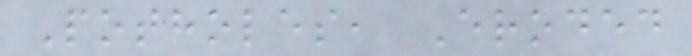Potholes, Eroded
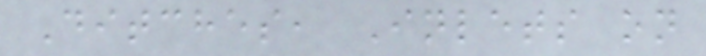Ditches, Inlets on
